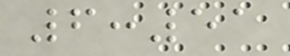6:51
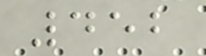452
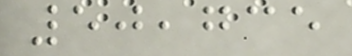50,735
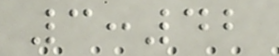3:42
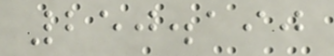250.190
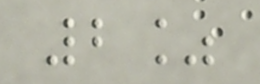2%
